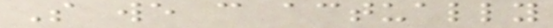So we can actually
